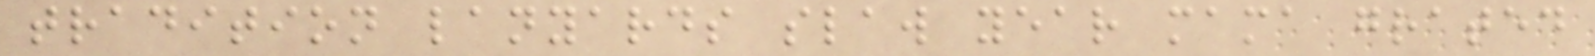tradition lanyards slaw year mama grated
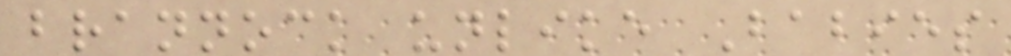brannock unlike Babies
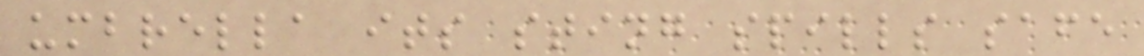umbrella its sting spills safe
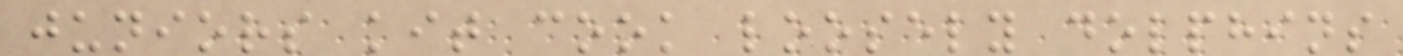juniors kit cook loosely dolphins
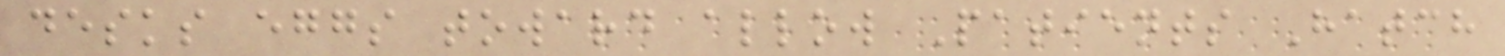desks eggs toward allow Patients Hatch
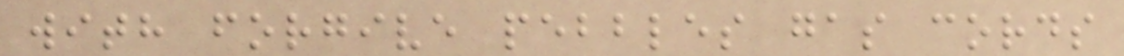with forgive pebbles gas cords
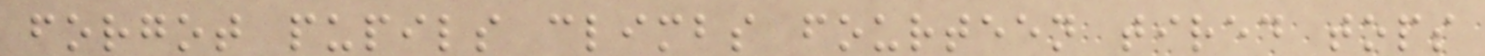forgot pupils climbs fourteen tired tops
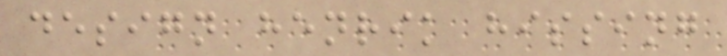design henrik hissing
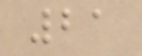21
